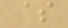$
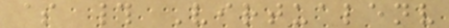$ # Virtualenv
